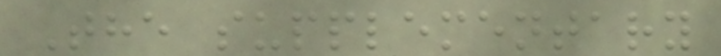The supplementary
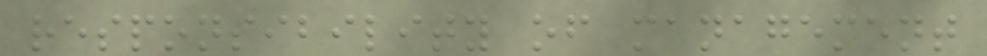responsibility of management
